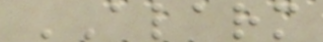ALARM
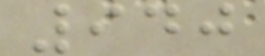940
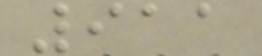911
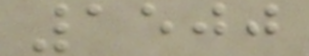1500
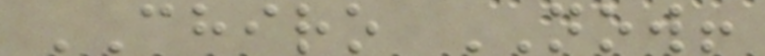CHIRO NOW!
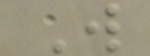W
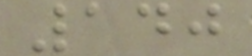140
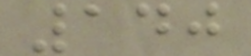140
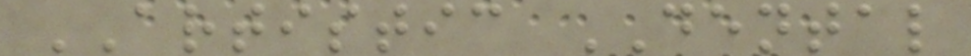ARTISTIC DENTAL
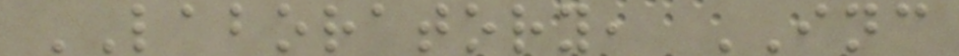LABORATORY, INC
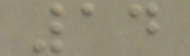14
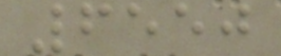6550
